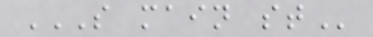S MAIN ST
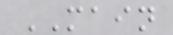MAIN
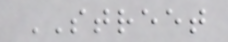STREET
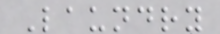Laundry
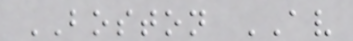BOSTON AV
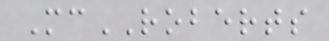McROBERTS
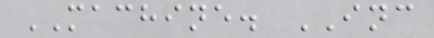MACHINE. INC
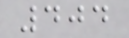404
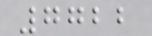7722
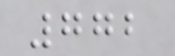772
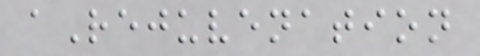aRejuvenation
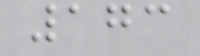173
